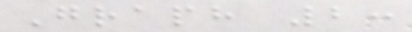Graph 2:
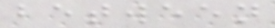between
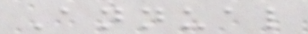Annual
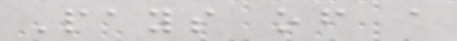Pays of a
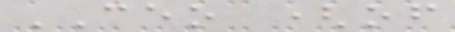CEO (of
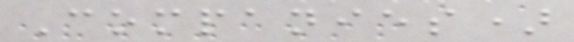Companies)
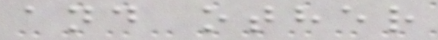and other
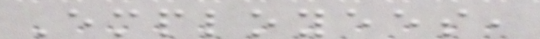Employees,
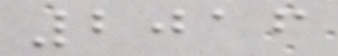2016
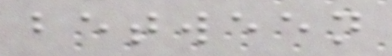between
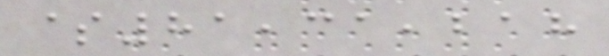$81,31,218
